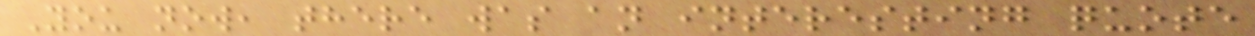You now, there was an interesting quote
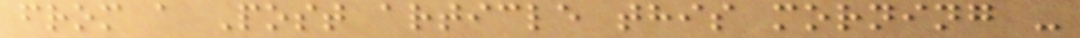from a Post article this morning -
